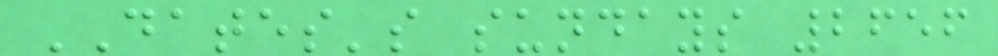DATES's sundays 2656
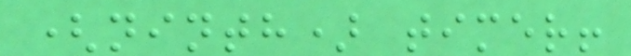(ninth) timer!
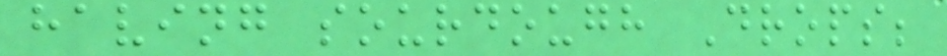having sourdough Drops;
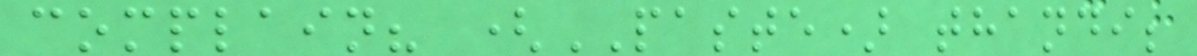complain? (PASTE) thandi;
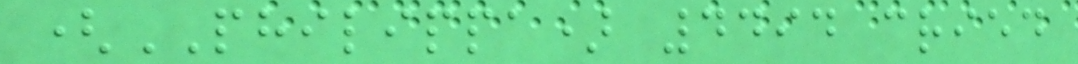(PHILIPPA) 4494 cried
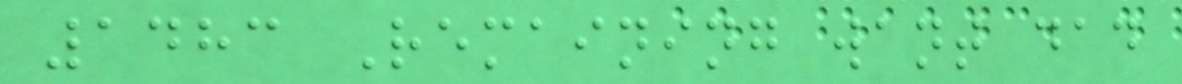1483 Remaining want dad
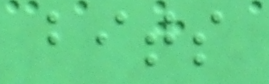bits
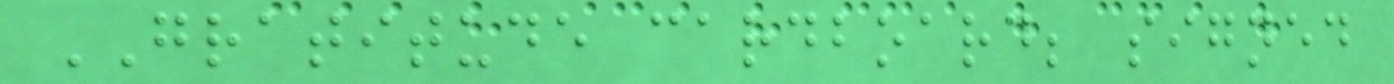GRATITUDE cardboard; signed
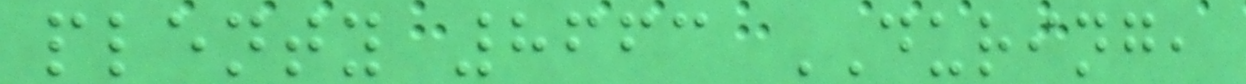plenty 8663 DURING,
